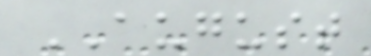AUGUST
